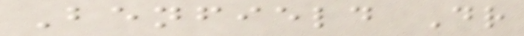Benfield Dr
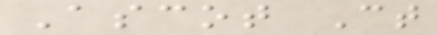Ascot Ct
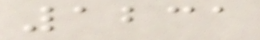1231
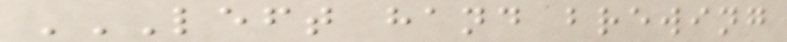LEFT HAND BREWING
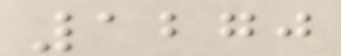1270
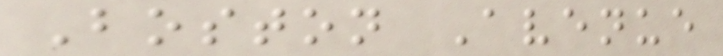Boston Avenue
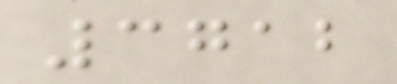3712
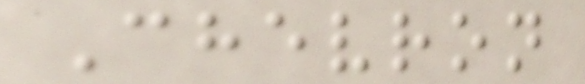Chevron
